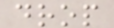drop
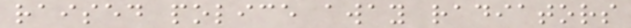raised police away radiators
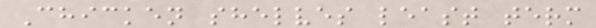Chicken shelves least term
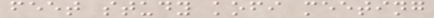feet study kofi meeting
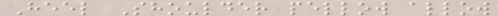Heel Shoulder pellow allow
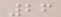26
